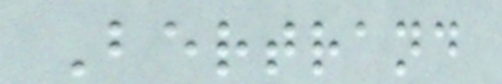Bertrand
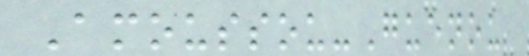Amoussou-Guenou
